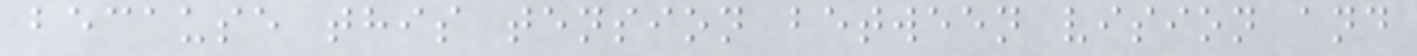because this tension between vision and
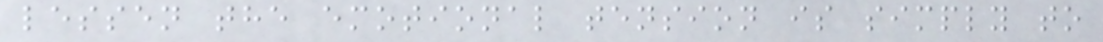lessen the emotional tension is simply to
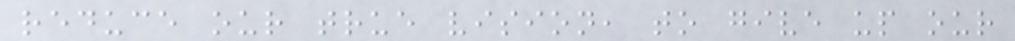reduce our true vision, to give up our
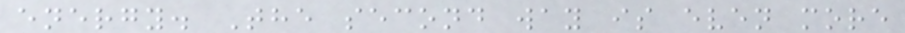energy. The second way is even more
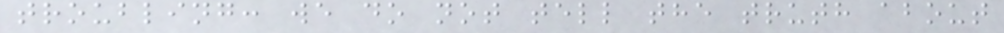troubling: we do not tell the truth about
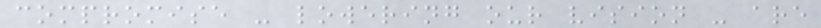compromise - lowering our vision - are
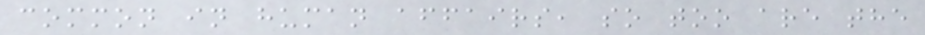common in human affairs, so too are the
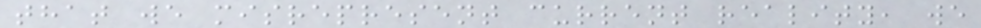that we misrepresent current reality, we
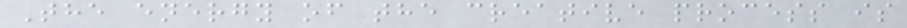The energy of the creative process is
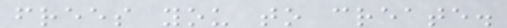frees you to create.
